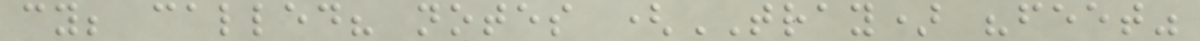cy; called? notes (TRAY) "feet"
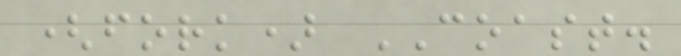(fork) COAST.
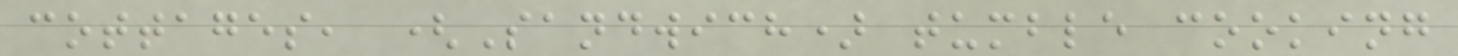cottages, (Sandwich) tumble cooking
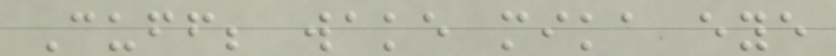Cuff; wake mika eye
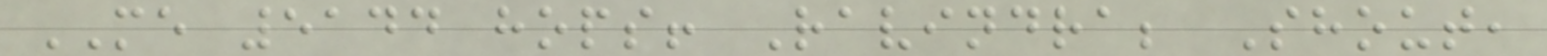ME 5144 hops! Ravindra; Shout,
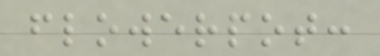flowerpot:
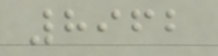8962
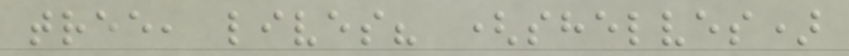tree, lives? (shelves)
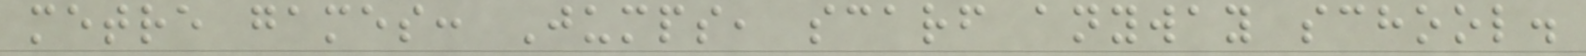metre games: Jumps, scarf anyway school.
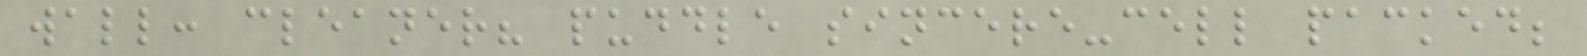wall: cleaner? puddle sincere-cell packed;
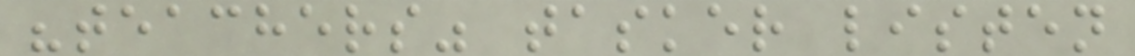"teachers" tasker listen
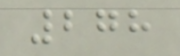278
